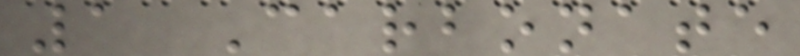1 Carbonate
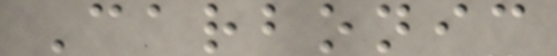Carbonic
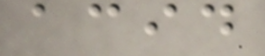acid
